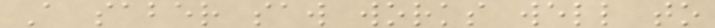A saber saw works well to
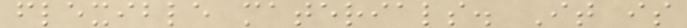flexible materials. It is
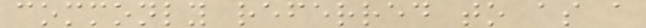commonly referred to as a
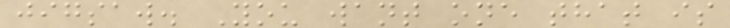jigsaw. You want one that is
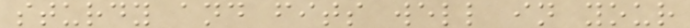sturdy and fits well in your
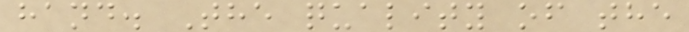hand. The quality of the
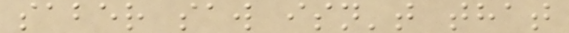saber saw isn't that
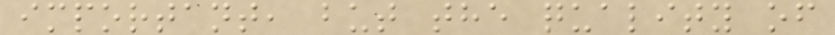important, but the quality of
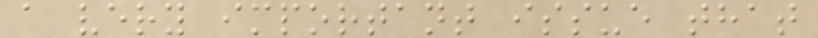a very important issue that
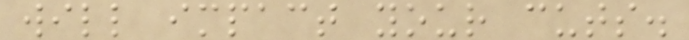will impact your cuts.
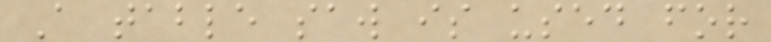A table saw is used for
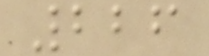226
